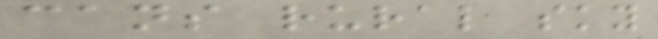cans rural sky
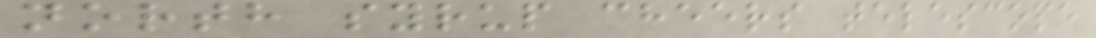north syrup cheers telescope
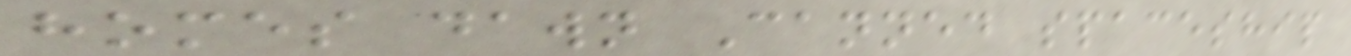homes dawn Canned spaceship
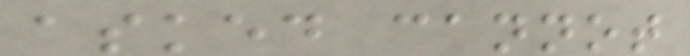asked cannot
